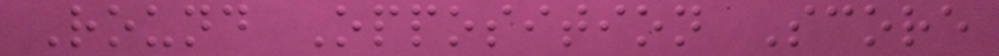Round Opposition Score
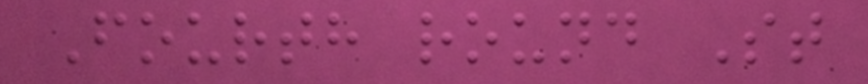Fourth round St
